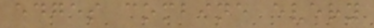edges combine every
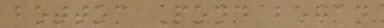bottom Pond began
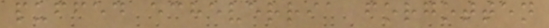puffed echeverria forgotten
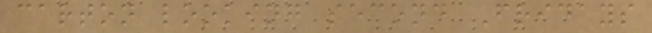carton looking second Fridays
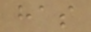has
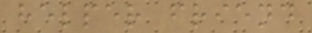helper friend
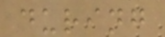during
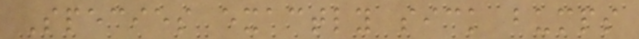Species exactly sick bumps
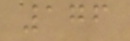176
